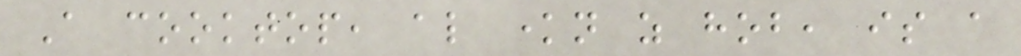A cooktop, also known as hob, is a
